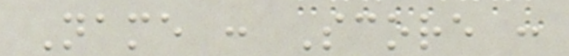Name : Score :
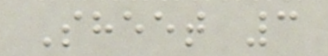Sheet 3
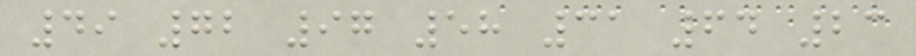49 72 97 58 31 64 23
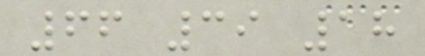66 39 18
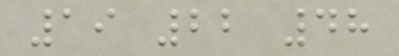19 22 48
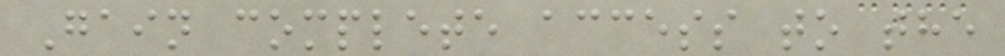Gain complete access to the
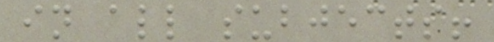in all subjects!
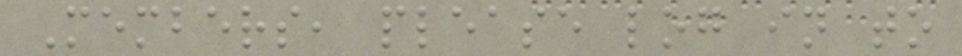Members, please log in to
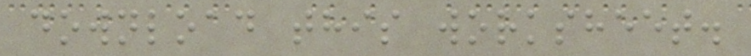download this worksheet.
